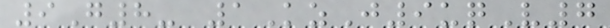9G8- 1KzJ9uqV7
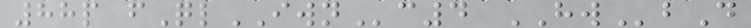88p fQlIWNc4 HWbD
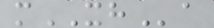mXHa
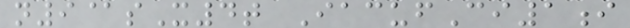n9@sX4t IacufCi1i
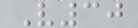V30
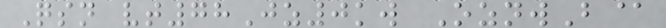Qsn vt78Jz0kw OznwB@
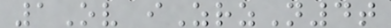1Ov iZrzN4t
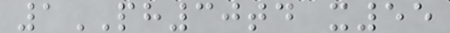1PH30td x55
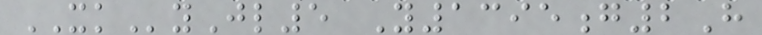XKyJl5 Y1395g2H
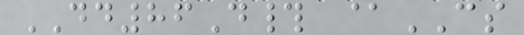DD86D# @CS
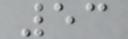53
